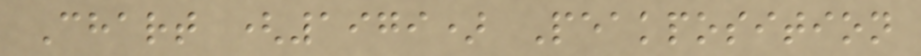Chart (1979) Peakposition
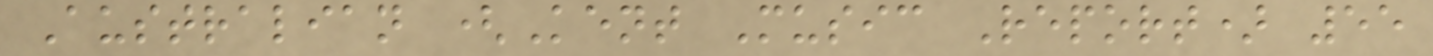Australian (Kent Music Report) 55
